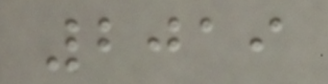2019
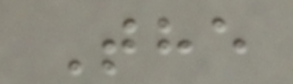The
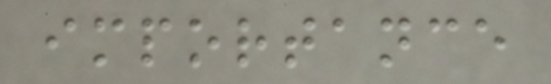importance
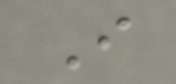I
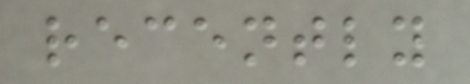recently
